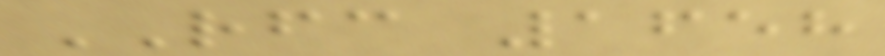RFC 1658
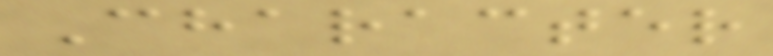Character
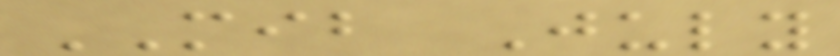MIB July
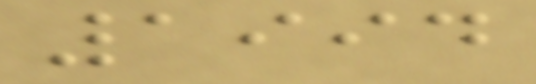1994
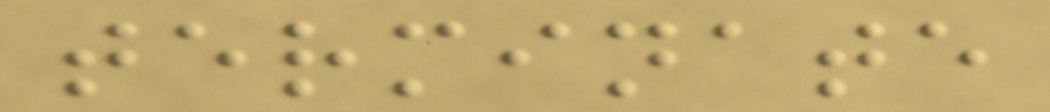terminate
